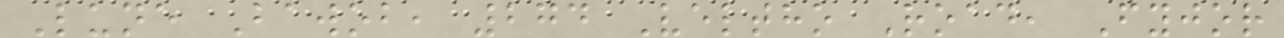Lune Bawob, 274 Veltho Road, Fyjor
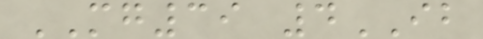MG39 4IB
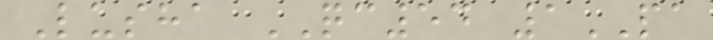Lusha QC54 1PA
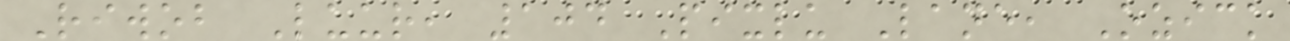Riwob Luur, 104 Pixlu Lane, Ozick
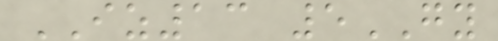IZ13 5GY
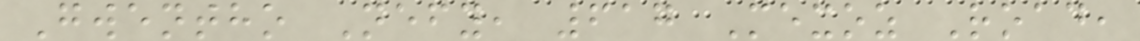Gwentho Nefy, 617 Mexoz Road,
